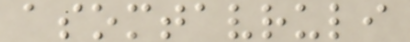asomtavruli
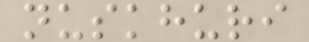nuskhuri
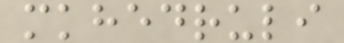mkhedruli
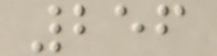256
